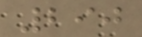290
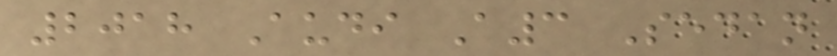2018 Audi A3 Sedan
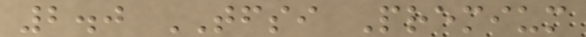2.0 TFSI Premium
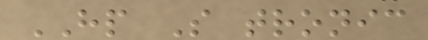HP S tronic
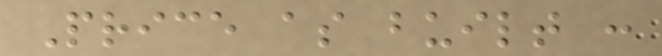Price as built :
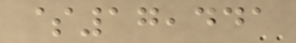$17,441
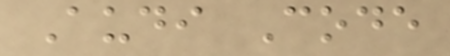Audi Code
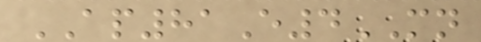AP81E4MN
